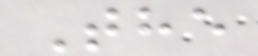The
